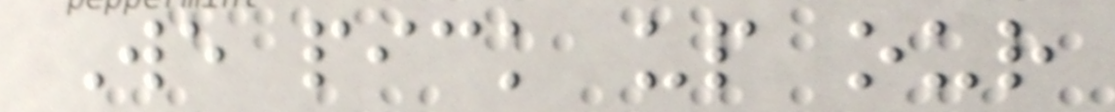We pick up our
